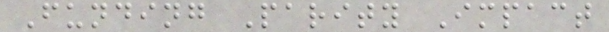Funding Parity Impact
